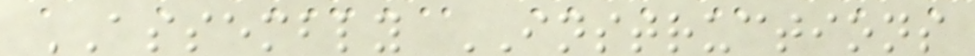ASSEMBLY INSTRUCTIONS
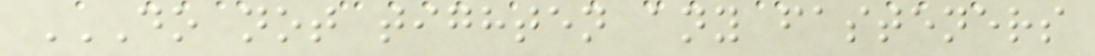DO NOT TIGHTEN ANY FASTENERS
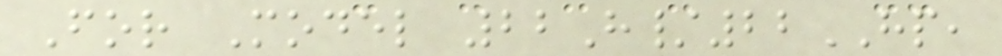For Model 22H/22HP,
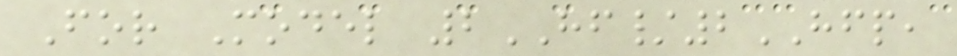For Model 2HF/2HFP,
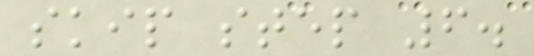skip step 6.
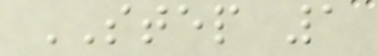STEP 1
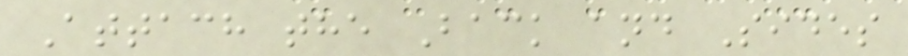Attach the Back and Sides
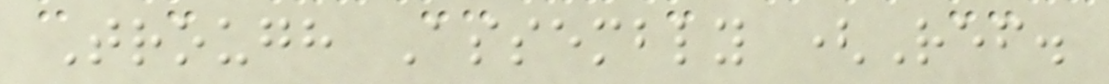Trough Assembly (Ref.
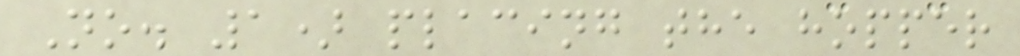No. 1) placing the hopper
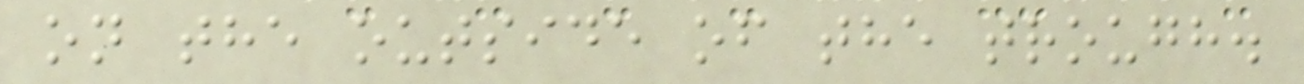on the outside of the trough.
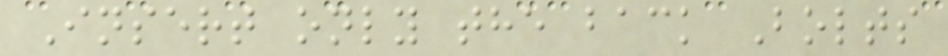Insert only the back Bolts
